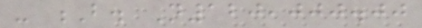- B. N120,000.00
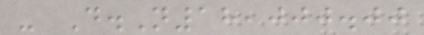- D.N18,000.00
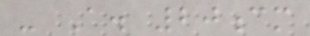- A. 20cm
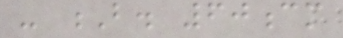- B. 60cm
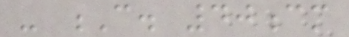- C. 40cm
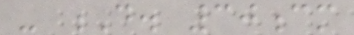- D. 30cm
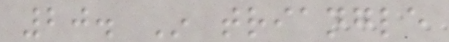20. In triangle
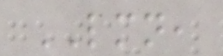LMN,
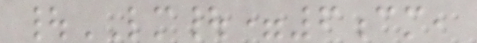|LM|=6cm,
